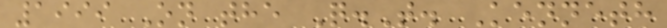1999 On the Q.T. Kenneth
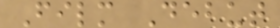Film Debut
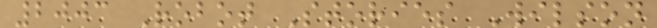2003 Robot Stories Wilson
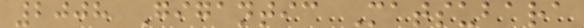2008 Gigantic Matsubara
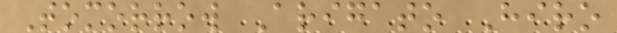Tomorrow Arigato Hiro
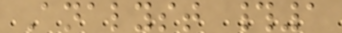Analyst #1
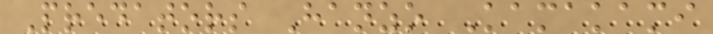Predators Hanzo Kamakami
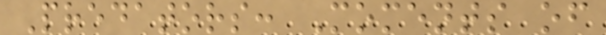Predators: Moments of
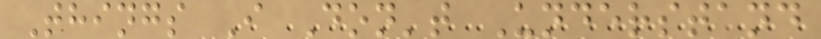Things I Don't Understand
